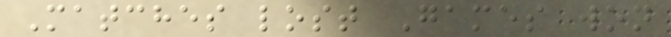Matches lost Games won
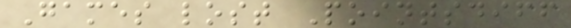Games lost Pointsdiff
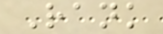Rank
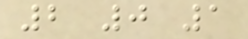2 0 1
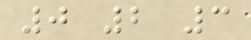0 2 3
